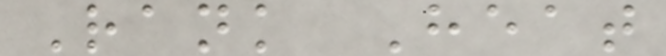Rank Heat
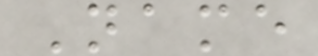Name
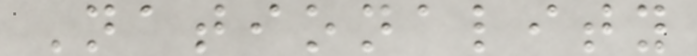Nationality
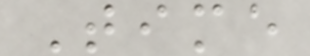Time
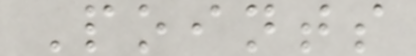Points
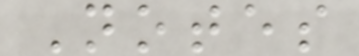Notes
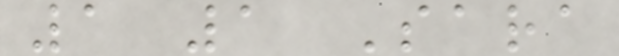1 1 Sara
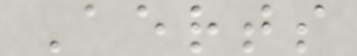Aerts
